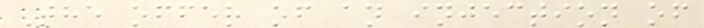The offer of an injection of
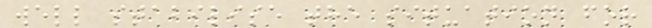well stabilise the situation for
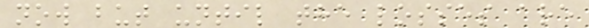now but until the losses are
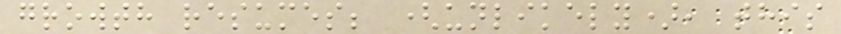growth resumes; (unlikely), this
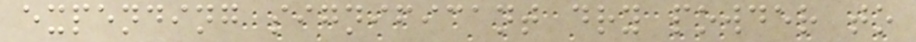expending significant dry powder to
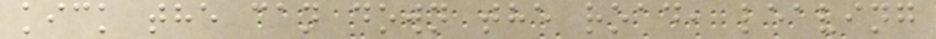kick the can down the road, leaving
